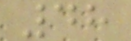48
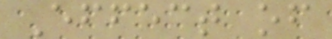Effect of
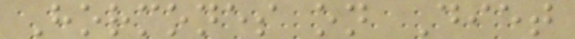Hormones on Diet
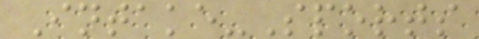Intake-Sports
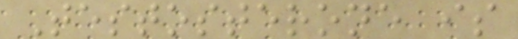Testosterone is
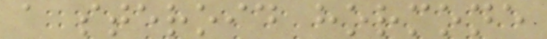a steroid hormone
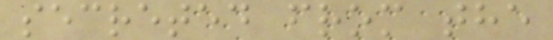secreted from the
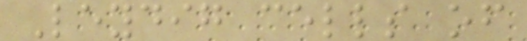Leydig cells of
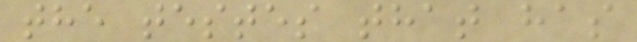the testes that has
